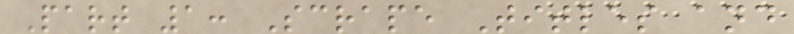Part 1: Scrape Titles and
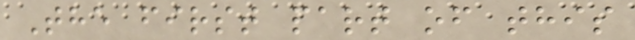The first part of this
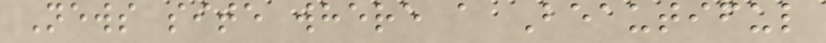News site where a Beautiful
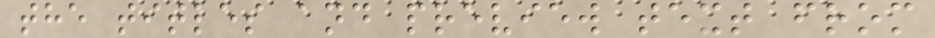the titles and preview text from
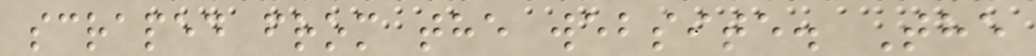scraped from the website. The
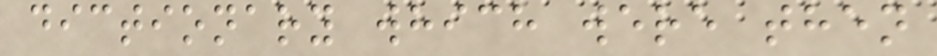dictionary which were then
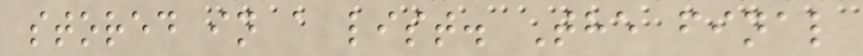stored in a list. The final
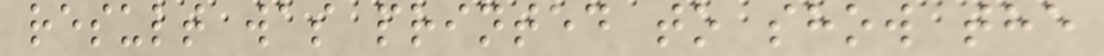result was printed to show the
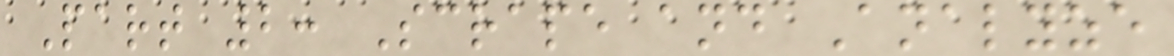Part 2: Scrape and Analyze
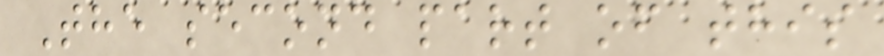The second part of this
